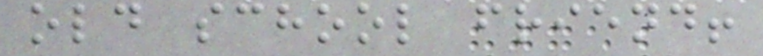old school friend!
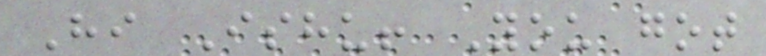Hi Ishu! You got
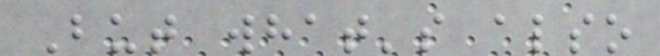But what's also
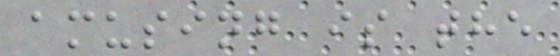amusing is the
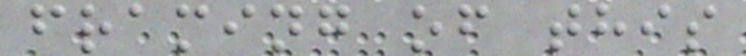framing of this
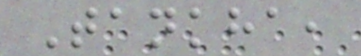Tankha,
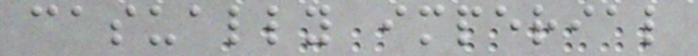casually imperial
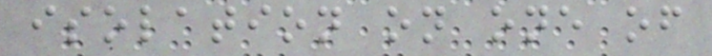isolation on one of
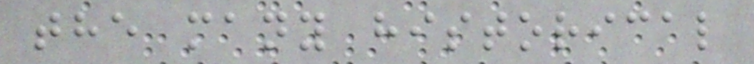the many historical
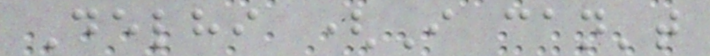Delhi (I can't
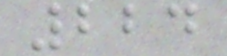224
